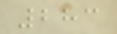283
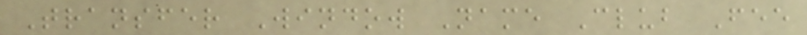Transfer Window Name Club Fee
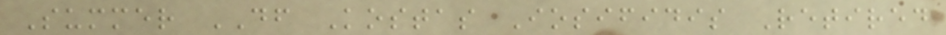Summer DF Kostas Iosifidis Retired
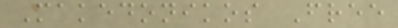Makedonikos Free
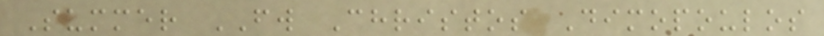Summer FW Christos Dimopoulos
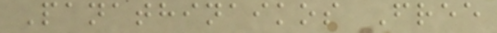Panathinaikos Free
